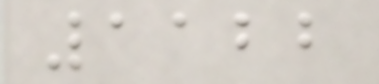1122
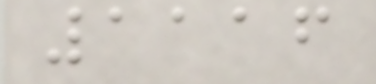1116
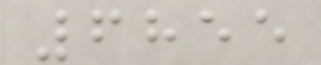6855
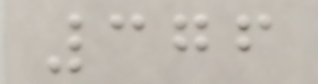376
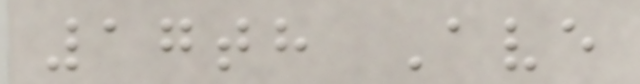17th Ave
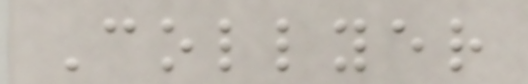Collyer
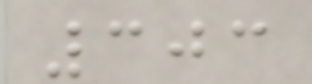303
